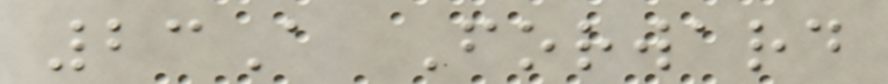23A Forward
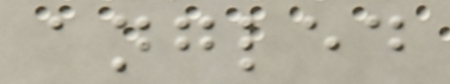angled
